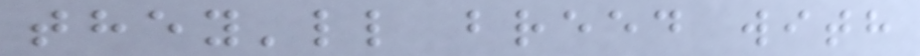they'll breed with
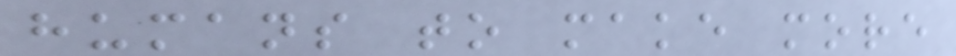humans to make more
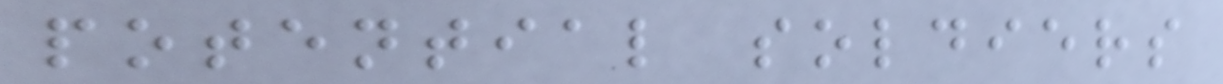potential soldiers
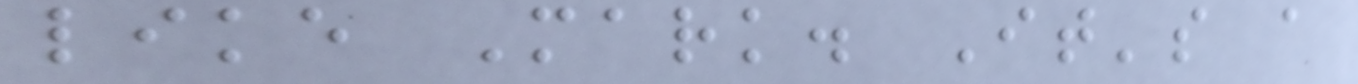like Mark. It's a
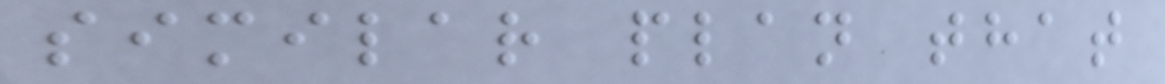similar plan that
